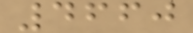4660
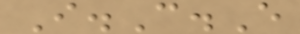I.C.E
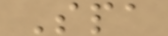Spa
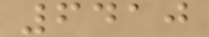6410
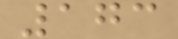173
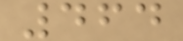464
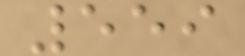559
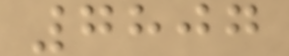7807
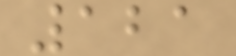121
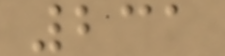231
